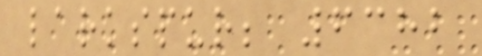larkspur; 6382
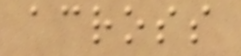across
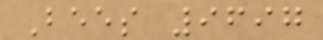Bees 9697
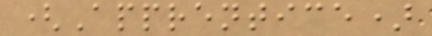(Apprentice)
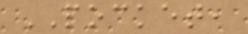POCKET,
